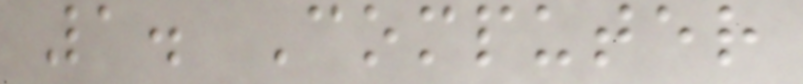1. Computer
